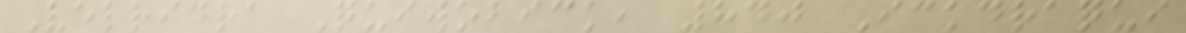Velridra Quiwobick, 840 Ickdraqui
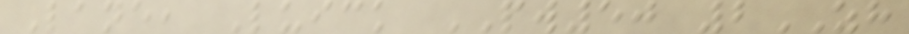Lane, Luick PW50 2ZH
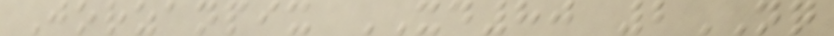Jorzanpix XD80 2NQ
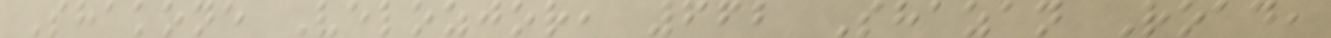Shakone Velozjor, 662 Shazan Road,
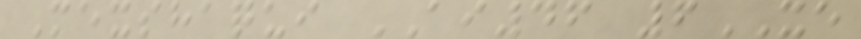Mexshaqui AI46 6XE
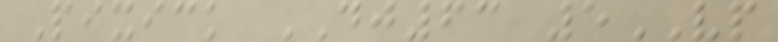Pixick DJ63 5VP
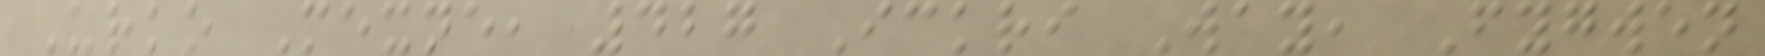Urko Mexne, 427 Ickri Way, Fygwen
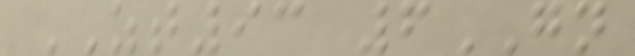ZT93 6GN
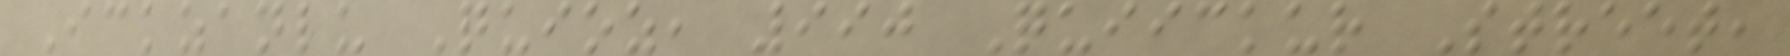Ickzanlu Quioz, 990 Quiickur Street,
